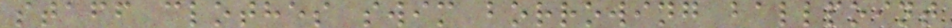staff clothes swim borrowing ballpoint
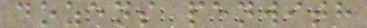dozens penwith
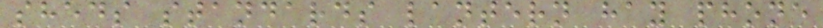sheds standards lantern hay phone
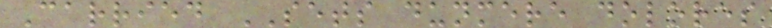Carried SETS dunmere dolores
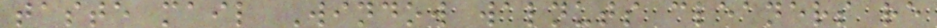taste mail Window walnuts cleaners re
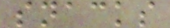snacks
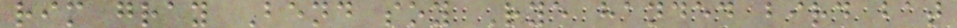rim gray Bend soy Rye handed bird bat
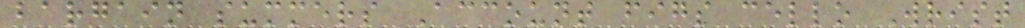bargain summers Account figs cello Wrist
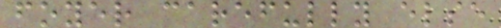foyer carefully else
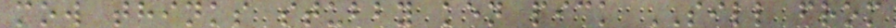mow thinks stubby ken pick SILL from
